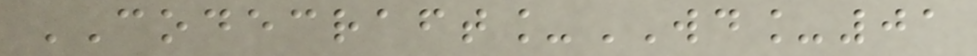CODECRAFT_WD_01
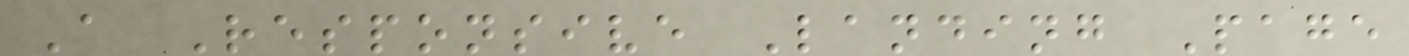A Responsive Landing Page
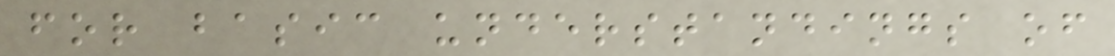for basic understandings of
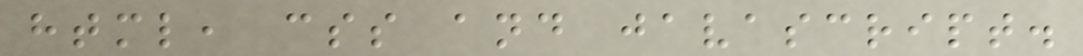html, css and javascript.
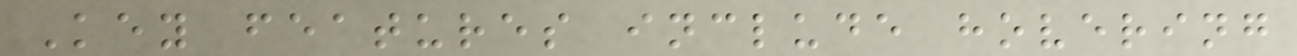Key features include hovering
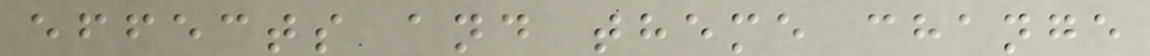effects and theme change
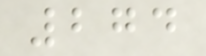274
